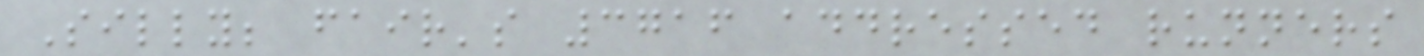Silly; fair's 3716 addressed runners
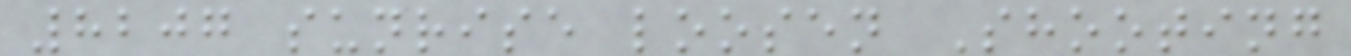8207 sunrise loosen Shooting
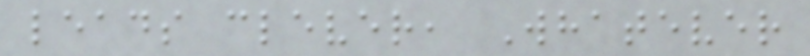leads clever, Whatever
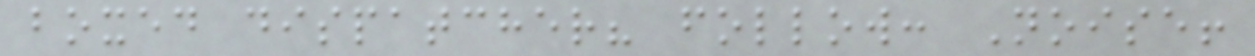boxed dispatcher? follow: Noise!
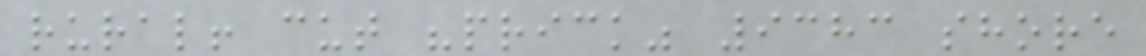rural! cut "prick" 9383 shore
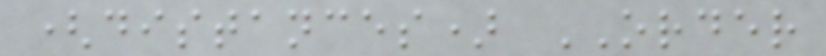(distances) ORDER
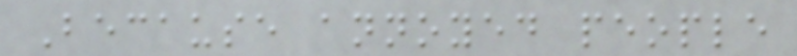Because annoyed people
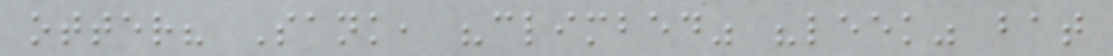otter? Sank, "climbed" "leek" bat
